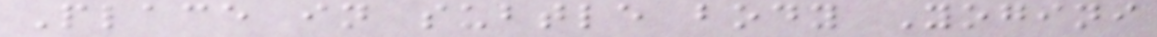Place in subtle body Yogini
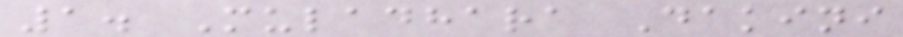1. Muladhara Dakini
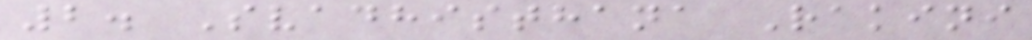2. Svadhisthana Rakini
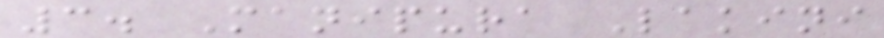3. Manipura Lakini
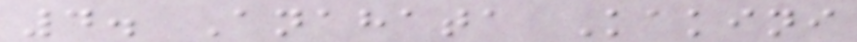4. Anahata Kakini
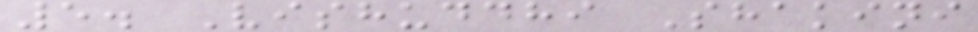5. Vishuddhi Shakini
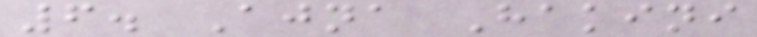6. Ajna Hakini
